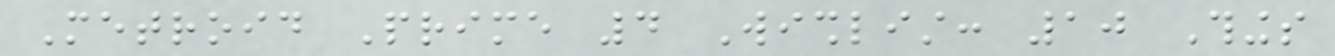Metroid Prime 4 Wishlist: 10 Things
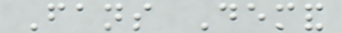Fans Demand
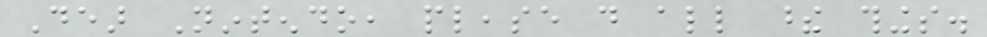Dear Nintendo, please do all these things.
